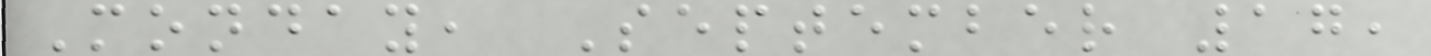Monday, September 17,
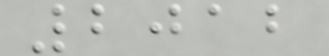2012
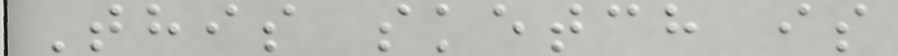This sketch is
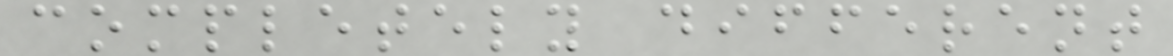completely different
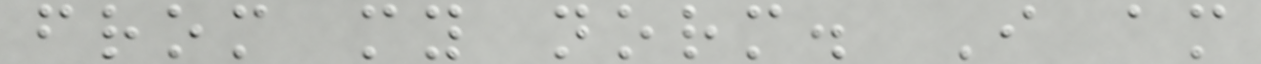from my norm. I am
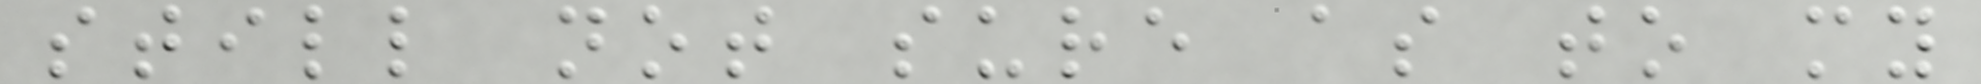still not sure as to my
